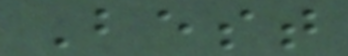Best
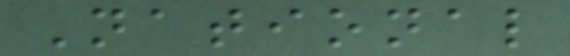National
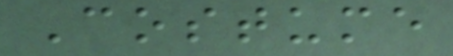Costume
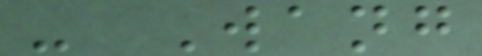- Wang
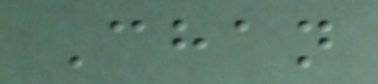Chan
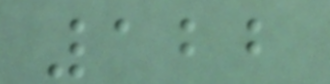122
